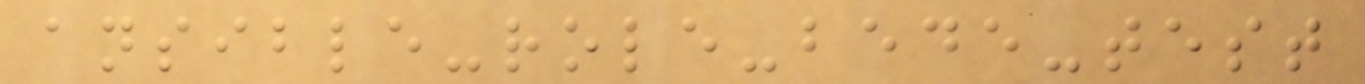ansible-role-bede-test
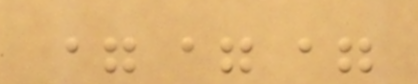===
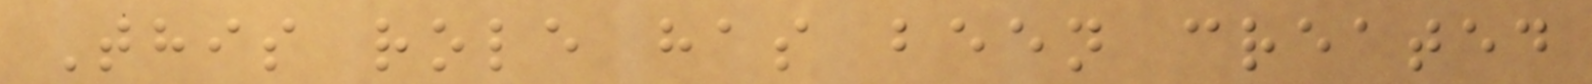This role has been created
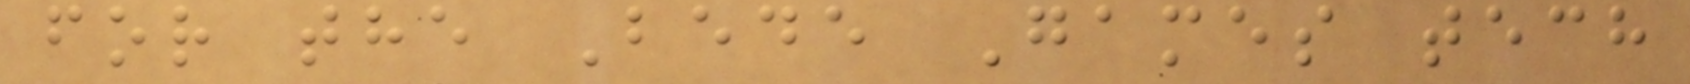for the Bede Games tech
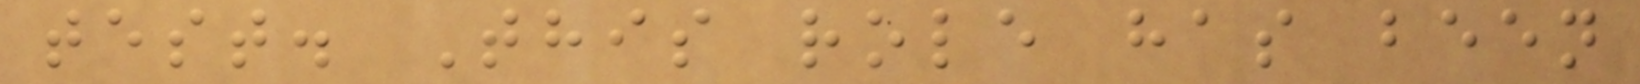test. This role has been
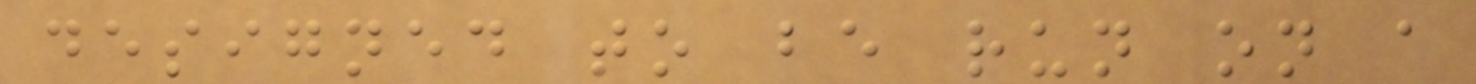designed to be run on a
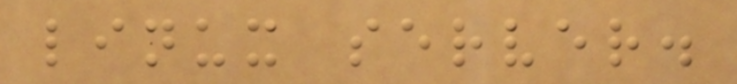linux server.
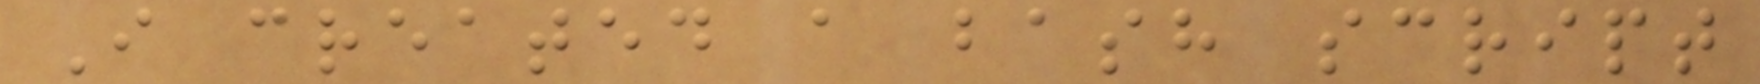I created a bash script
